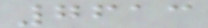7613
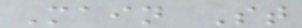Main St
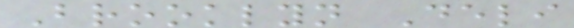Brooklyn Deli
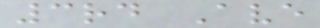3rd Ave
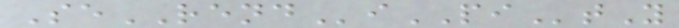SeRENDiPItY
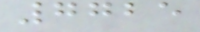7725
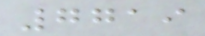7719
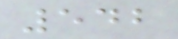542
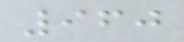960
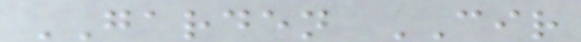GARDEN CIR
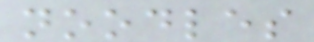noodles
